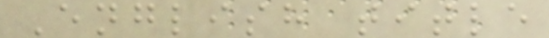English title
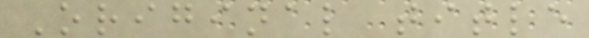Original title
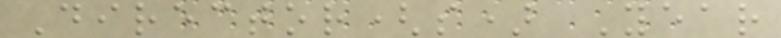Director(s) Year
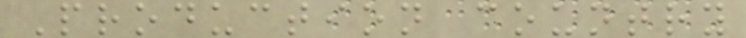Production country
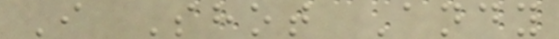I Shot Andy
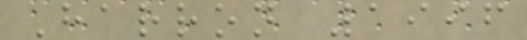Harron 1996
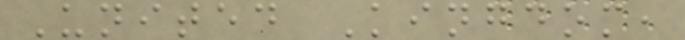United Kingdom,
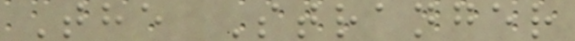The Stranger
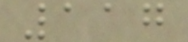117
